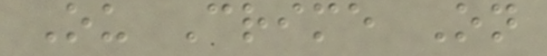Ou Crime On
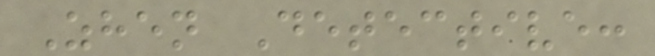Zhen Detective:
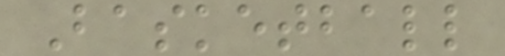Basketball
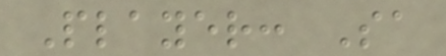Player: Sa
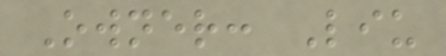Owner: Liu
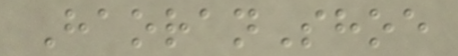HaoranShoe
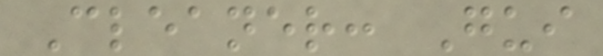Cleaner: Gui
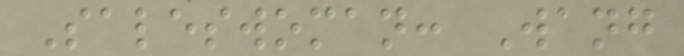Saleswoman: Wang
